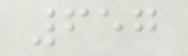657
